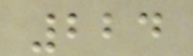224
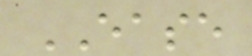EASE
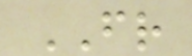FR
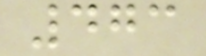473
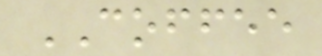COFFEE
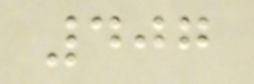407
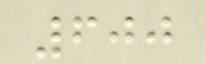600
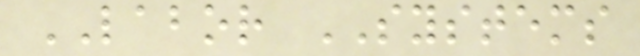LABOR SYSTEMS
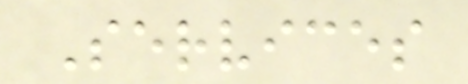Services
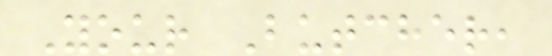Your Butcher,
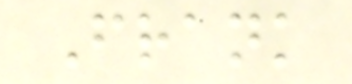Frank
